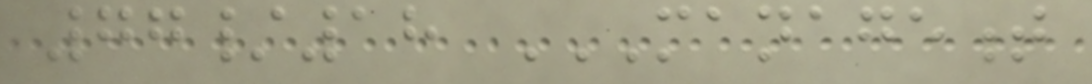77/18 MANAGEMENT
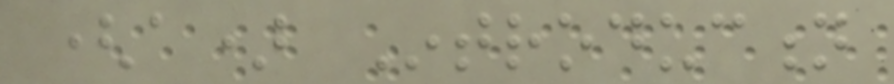(a) Introduction
